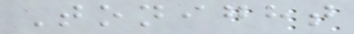Tonight
